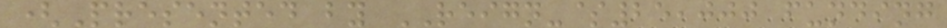(Presented by REIGN-$25,000 funding
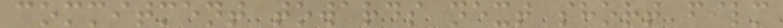commitment towards next short film
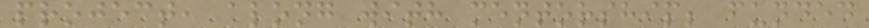project, along with mentorship; funded
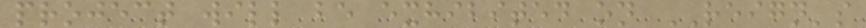project will be exhibited on REIGN's
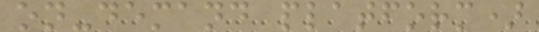on-demand platform)
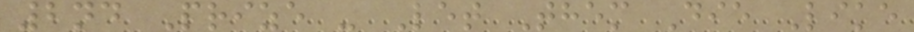2nd Prize - Let Them Die Like
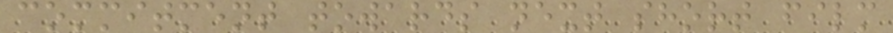commitment towards next short film
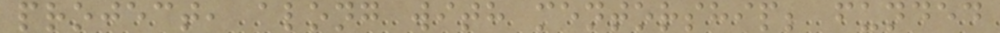project, along with mentorship; funded
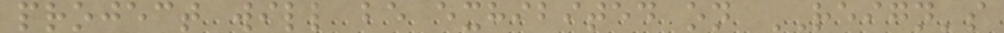project will be exhibited on REIGN's
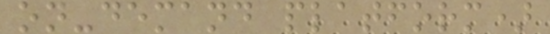on-demand platform)
